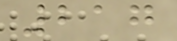217
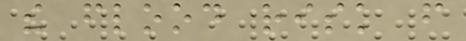the flood risk from
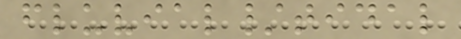fluvial/tidal
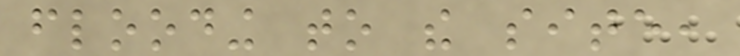flooding to the site,
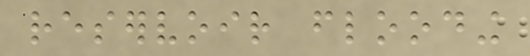reservoir flooding
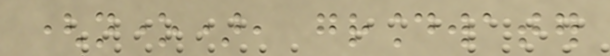(none), groundwater
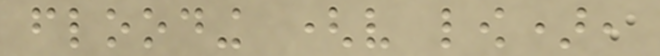flooding (very low),
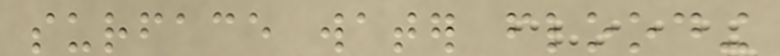surface water flooding
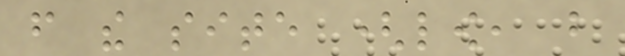from the site (low, but
